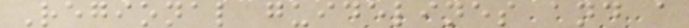Regional guidelines and a
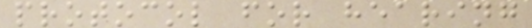protocol for hearing
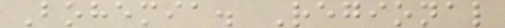Bohemia. Regional
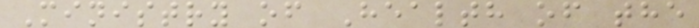Ministry of Health of the
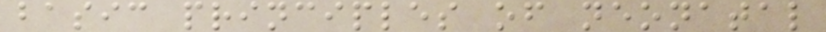basic principles of neonatal
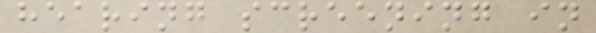hearing screening in
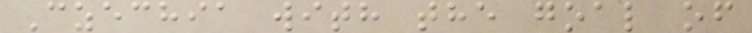Czechia with the goal of
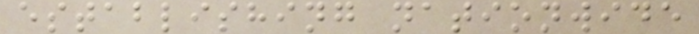establishing nationwide
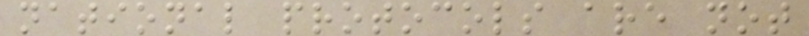national protocols are not
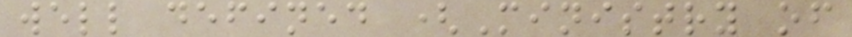well defined (Ministry of
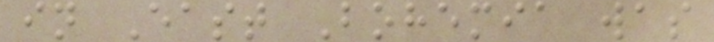in East Bohemia was
